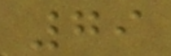79
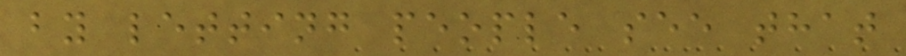by letting people see that
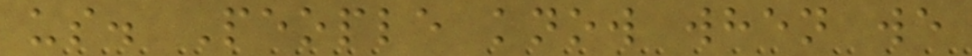us. People know when we
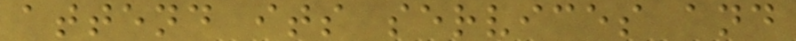attend its services and
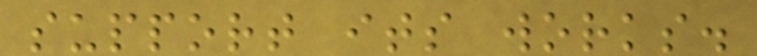support its works.
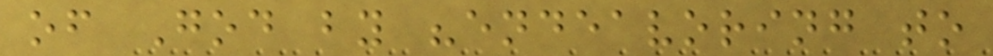of God by "endeavoring to
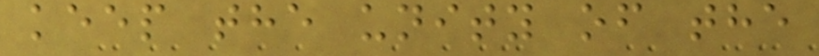keep the unity of the
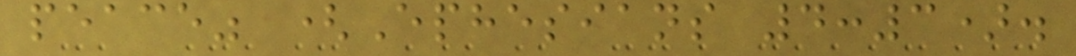peace" (Ephesians 4:3).
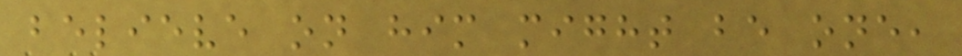believe on him might be one,
